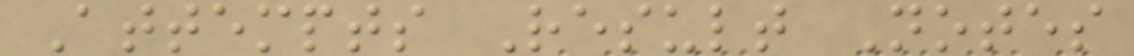Attempts Result Notes
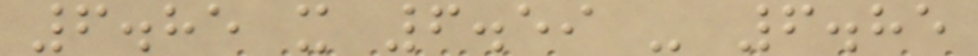6.85 x 6.59 - 6.85
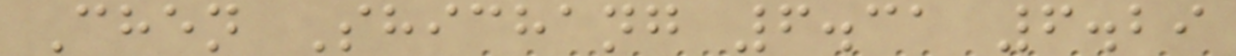Chen Shichang 6.31 6.29
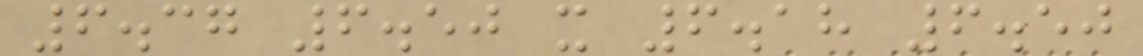6.37 6.50 x 6.18 6.50
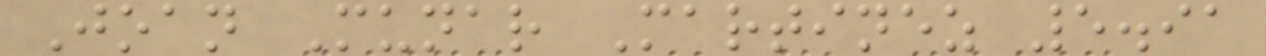Joan Munar Martinez 5.91
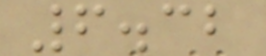6.32
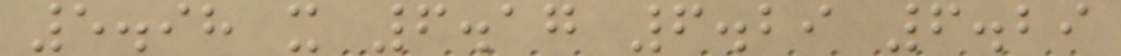5.98 x 6.17 6.29 6.29
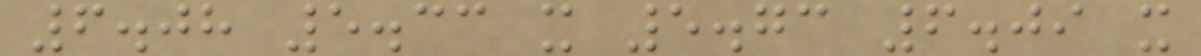6.08 5.33 x 5.73 6.09 x
